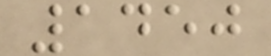1450
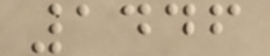1446
